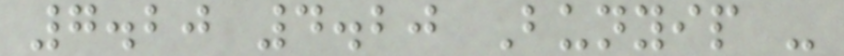7.20 4.20 Bunyip -
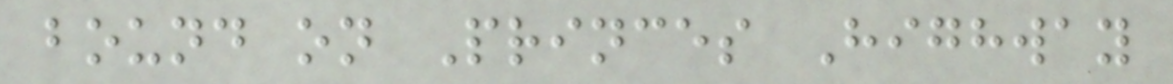bound on Princes Highway
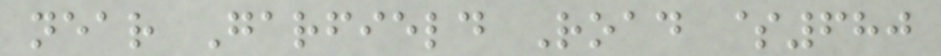near Garfield Road $680
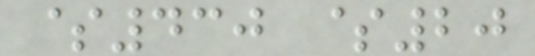$430 $20
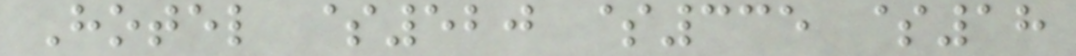Hotel $520 $335 $18
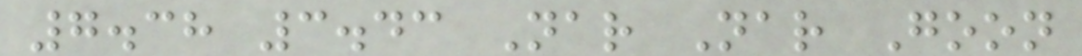7.38 3.43 Nar Nar Goon
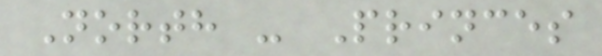North - Princes
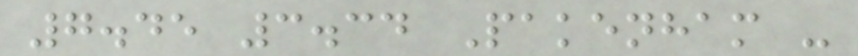7.45 3.34 Pakenham -
